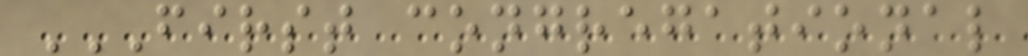FIRST CONGREGATIONAL
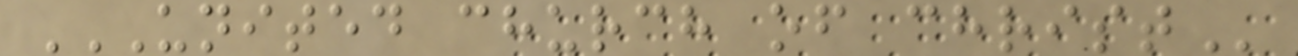UNITED CHURCH OF CHRIST
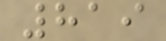819
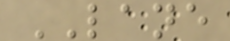LANE
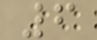6
